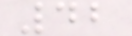42
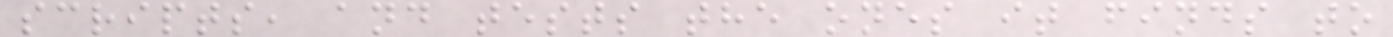scripts, and tests the ones it finds to
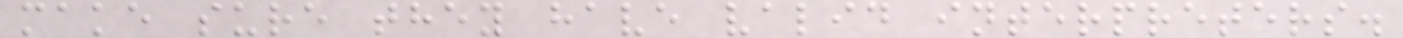make sure they have valid interpreters.
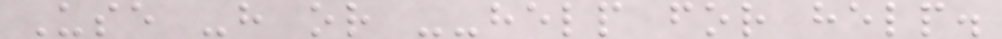Use -h or --help for help.
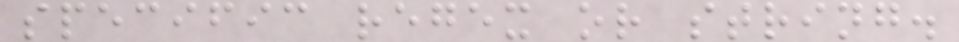specific regex or string.
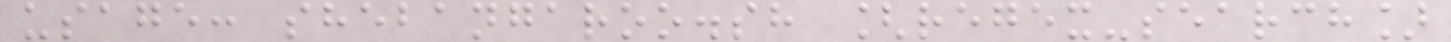usage: shebangaroo.sh [regex-search]
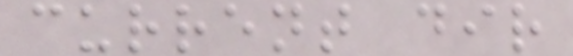current dir
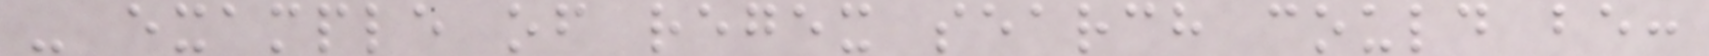- example of regex search could be:
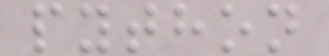python
